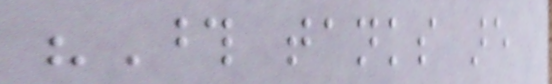"Those tanks are
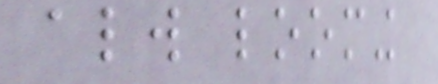always looming
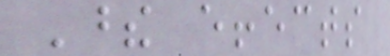These effects
